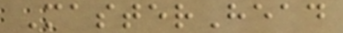MasterHead
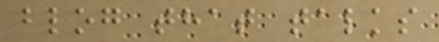blog that talks
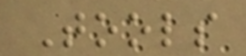Tools
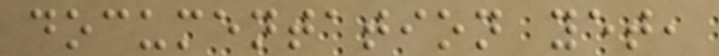documentation yet,
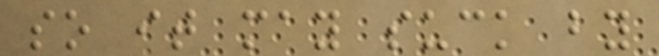so it may suck by
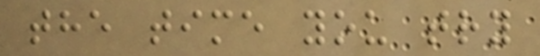the time you try
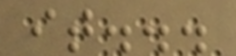it...
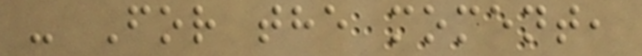- For the moment,
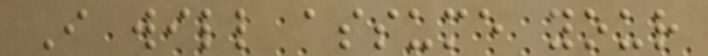I will assume your
